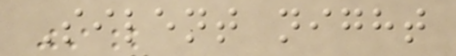Silent night
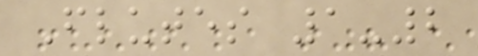Flutes 1-2
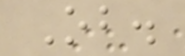Ob.
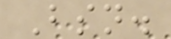Bsn.
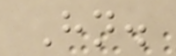Hn.
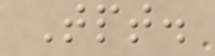Tpt.
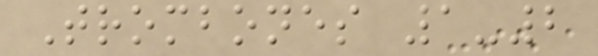Trombones 1-2
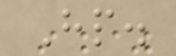Hp.
